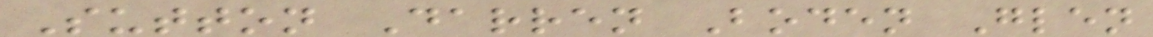Sutton Darren Boden Glen
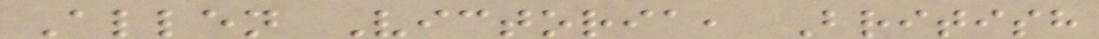Allen Victoria, British
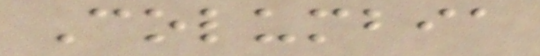Columbia
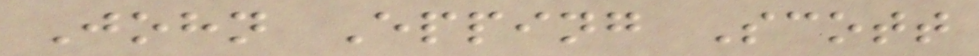John Epping Scott
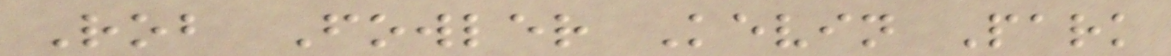Rob Fowler Kevin Park
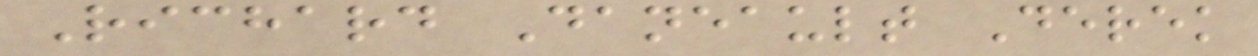Richard Daneault Derek
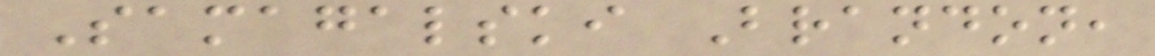Samagalski Brandon,
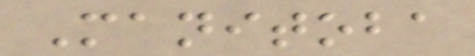Manitoba
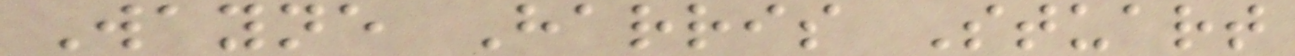Wayne Harris Stuart
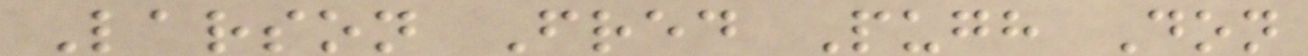Larson Fred Pugh Don
